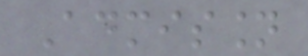Admission
